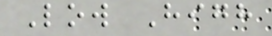Low High
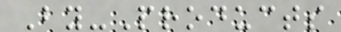By-Products
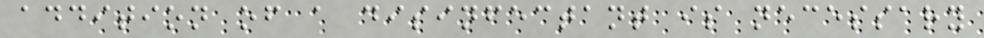addition of a disinfectant is necessary
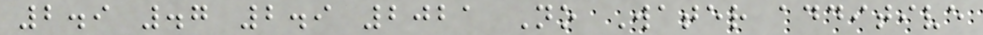2.9 .7 2.9 2021 No Water additive
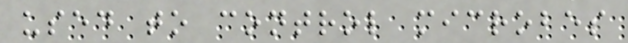used to control microbes
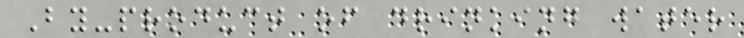By-product of drinking water
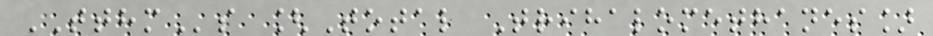TTHMs [Total Trihalomethanes]
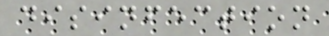disinfection
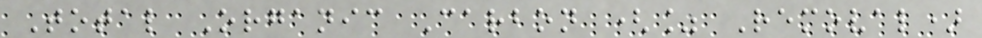Total Organic Carbon (% Removal)
